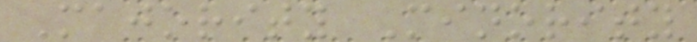Majority Minority
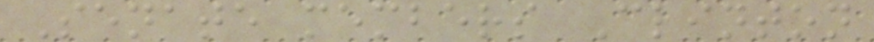Senate members Clinton
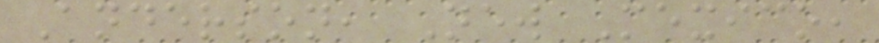Anderson, New Mexico,
